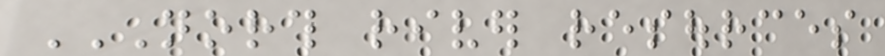NORTH RIVER RESOURCES
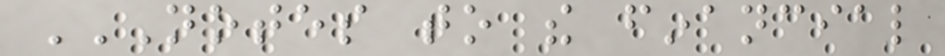NOTES TO THE FINANCIAL
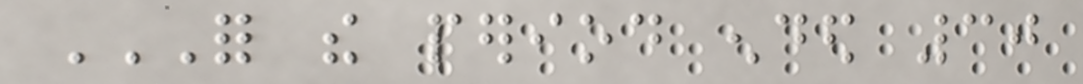FOR THE PERIOD ENDED 30
